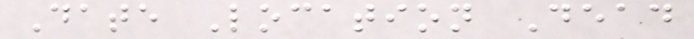Date Location Dead
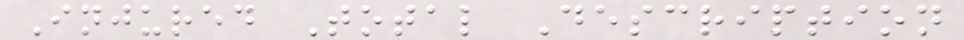Injured Total Description
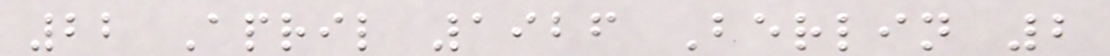22 April 1926 Berlin 2
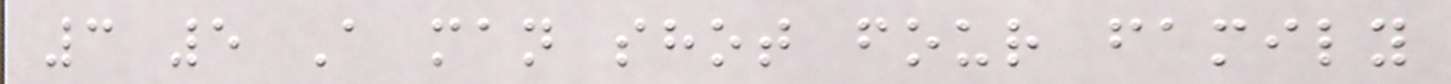3 5 A man shot four family
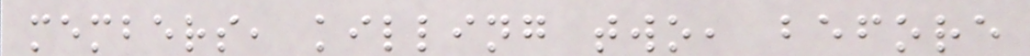members, killing two, before
